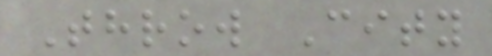Throw City
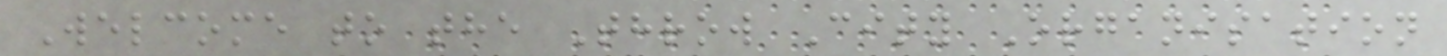Welcome to the Throw City Organisation
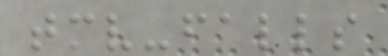tmv-falls
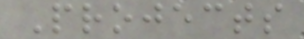Projects
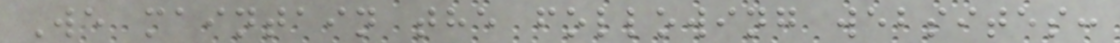We maintain the following websites:
